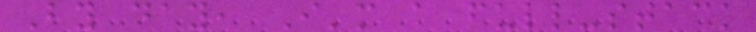By day, I'm a full-stack
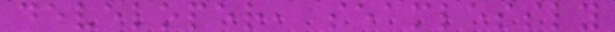developer, seamlessly
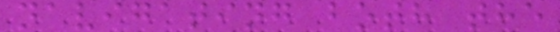navigating both the
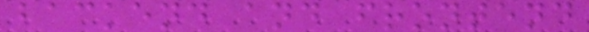backend and frontend
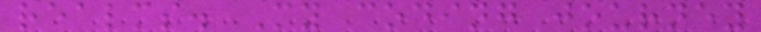realms. My coding journey
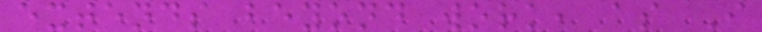extends beyond work, as I
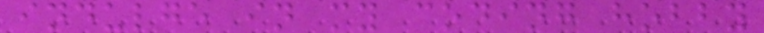indulge in my coding hobby
